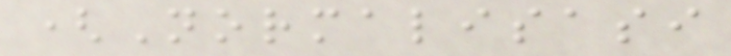(Normalisasi
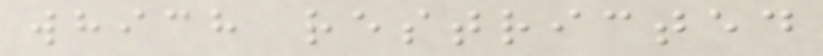which restricted
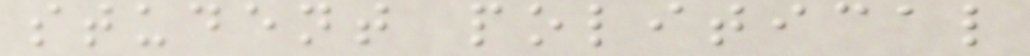student political
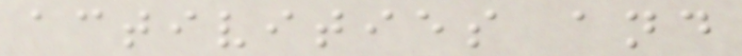activities and
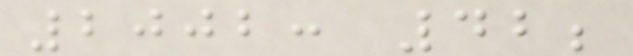2002: 42;
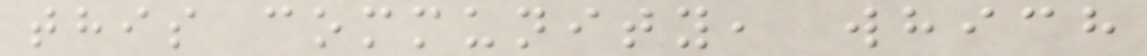this community, which
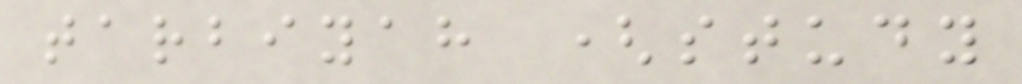tarbiyah (study
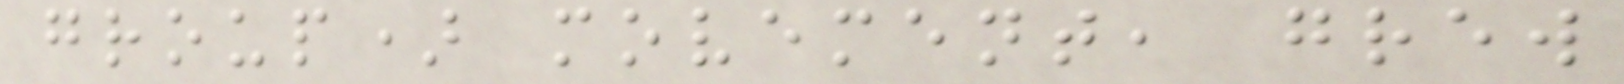group) movement, grew
